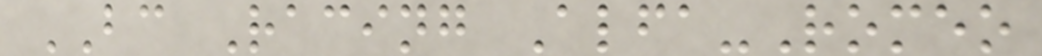BC Racing Alfa-Romeo
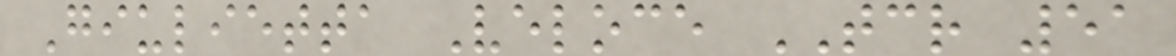Giulietta Veloce TCR 51
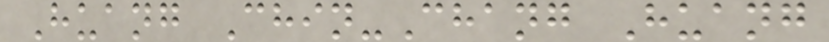Huang Chin-Chang Huang
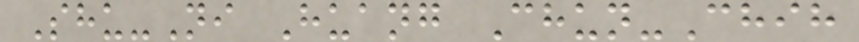Shu-Ni Huang Chun-Chih
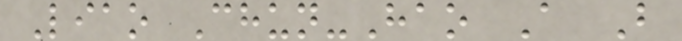Liao Chun-Hao A B
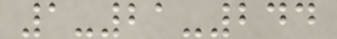1-21-244
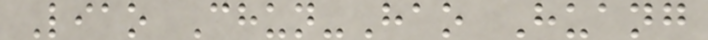Liao Chun-Hao Huang
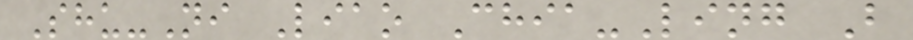Shu-Ni Liao Chia-Ling B
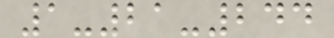1-21-244
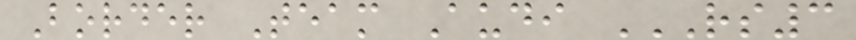Border Team Audi RS3
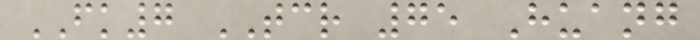FK7 TCR 75 Huang
